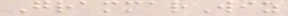GrammarWiz
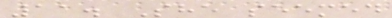11. She seemed
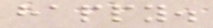happy.
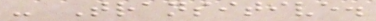- Transitive.
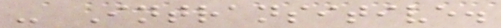- Intransitive.
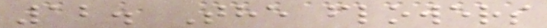12. The flowers
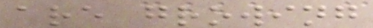are growing
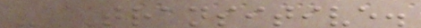- Transitive.
